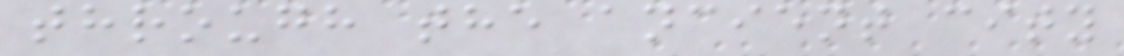through the ancient city
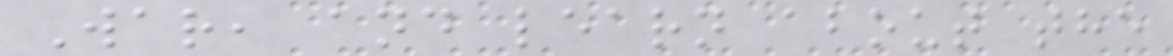War, and learn about the
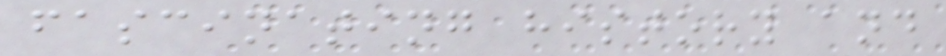fascinating history and
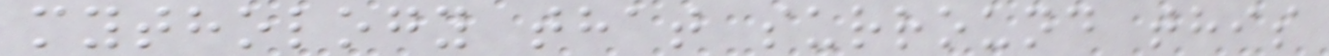mythology that surround this
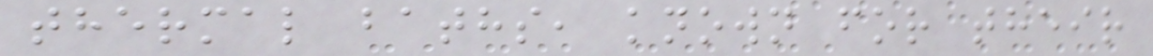thermal baths, known for their
